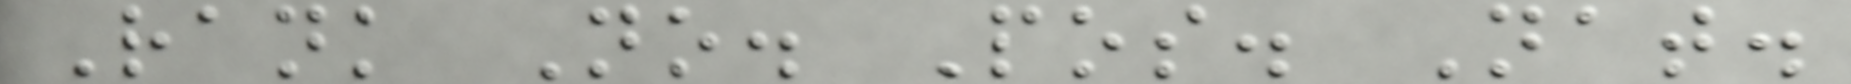Rank No. Pos. Nat.
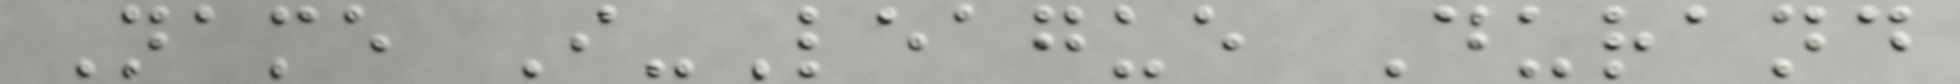Name I-League Durand
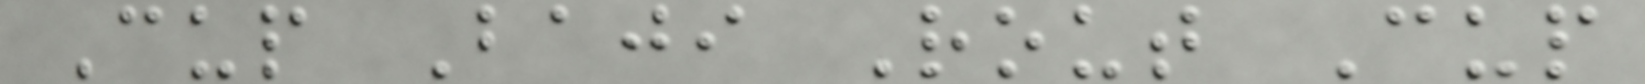Cup Baji Rout Cup
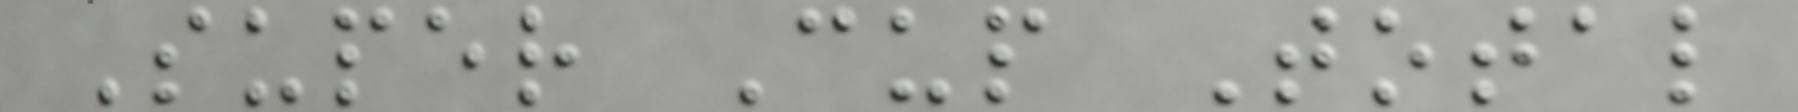Super Cup Total
